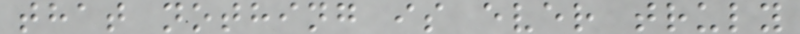that nothing is ever truly
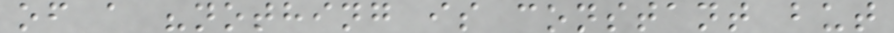of a "nothing is constant but
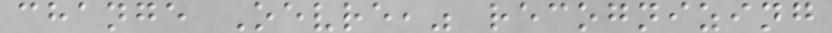change Oevre," recognizing
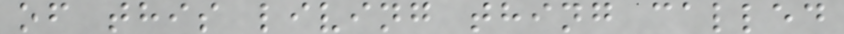of this living thing called
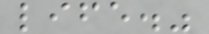life."
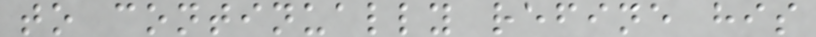to continually refine his
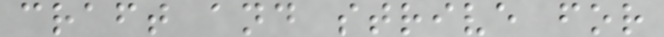craft and strive for
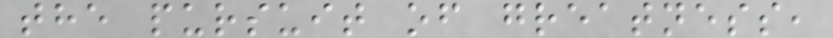the pursuit of greatness,
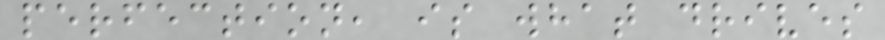perfection, is what drives
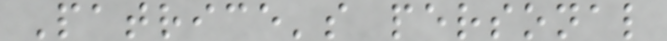Patrice's personal
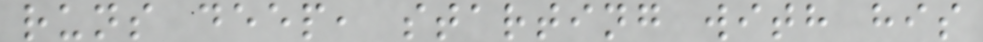runs deep, starting with his
